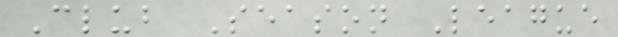Club Season League
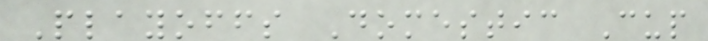Playoffs Domestic Cup
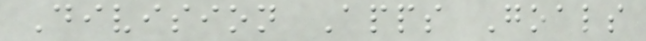Division Apps Goals
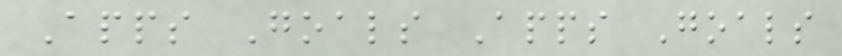Apps Goals Apps Goals
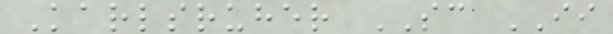Karlsruher SC II
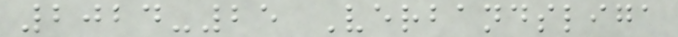2024-25 Verbandsliga
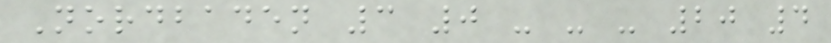Nordbaden 3 0 - - - 20 4
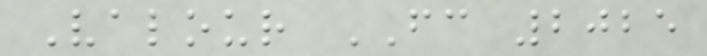Valour FC 2025
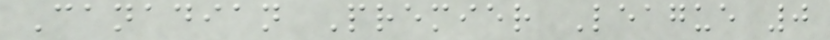Canadian Premier League 0
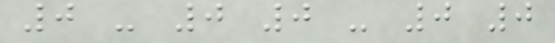0 - 0 0 - 0 0
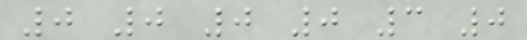0 0 0 0 3 0
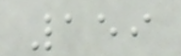159
